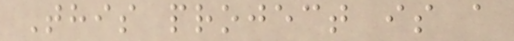This project is a
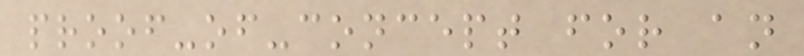proof-of-concept for an
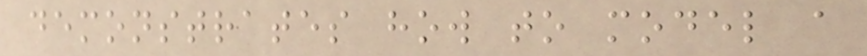demonstrates how to model a
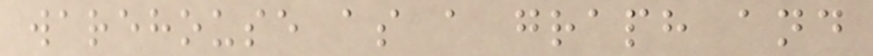warehouse as a graph and
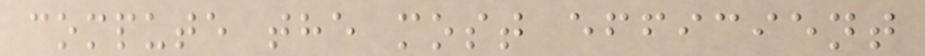compute the most efficient
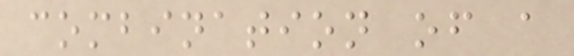combination of a
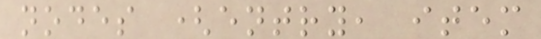nodes (entry, item
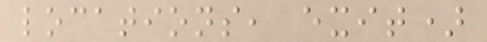locations, exit)
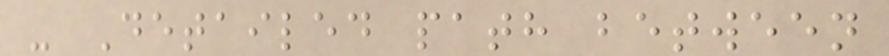- Detailed path between
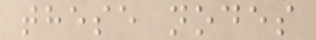these nodes
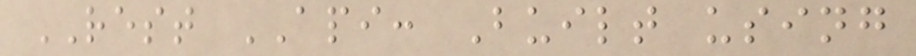REST API: Built using
